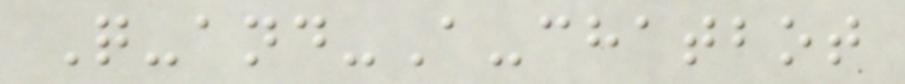Q-and-A-chatbot
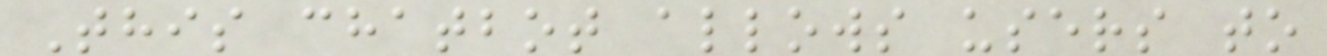This chatbot allows users to
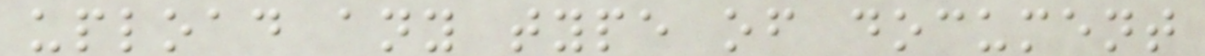upload any type of document
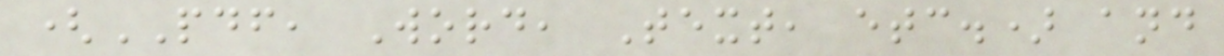(PDF, Word, Text, etc.) and
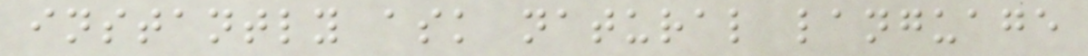instantly ask natural language
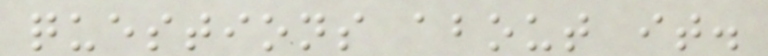questions about it.
